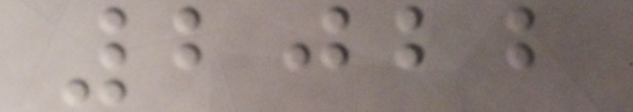2022
